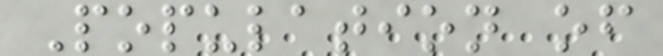Population of
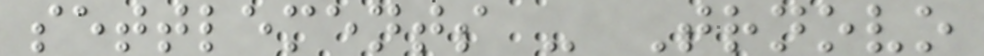settlements - Trnovo
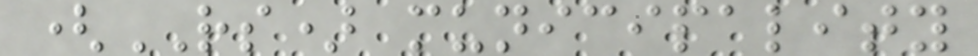(RS) municipality
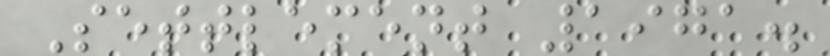Settlement 1971.
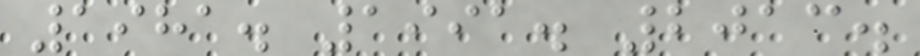1981. 1991. 2013.
